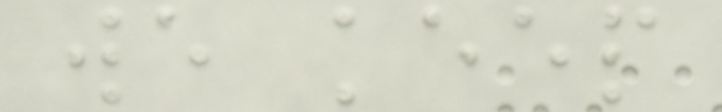we keep
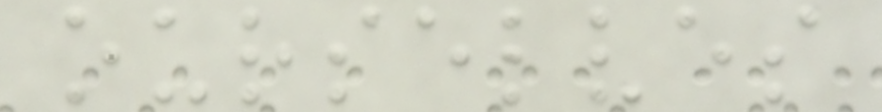ourselves
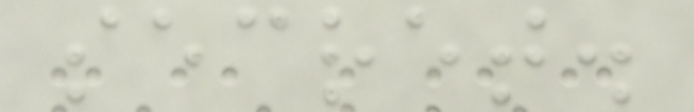secret.
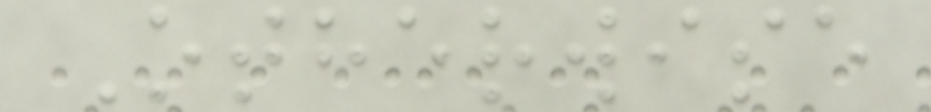Otherwise
